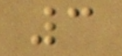3
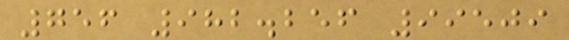756 982.256 99509
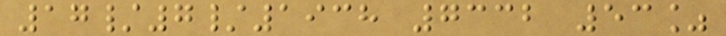17/7/1938 7332 53%
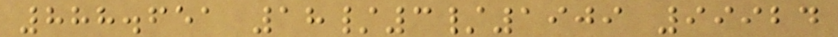888.651 18/3/1909 99924
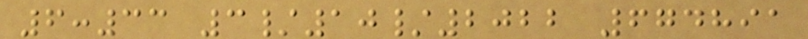6:33 3/10/2022 674891
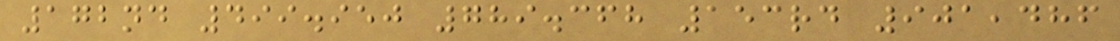172nd 499.950 789.368 153rd 901,486
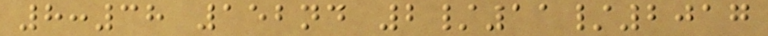8:38 152nd 2/11/2017
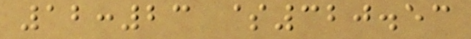12:23 $320.53
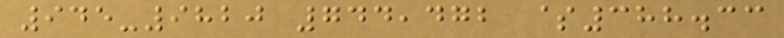945-9820 744,472 $388.33
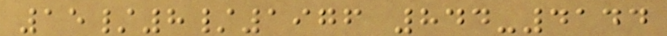15/8/1976 844-4144
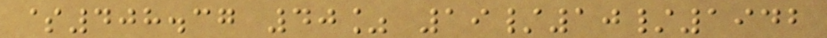$408.37 40% 19/10/1942
